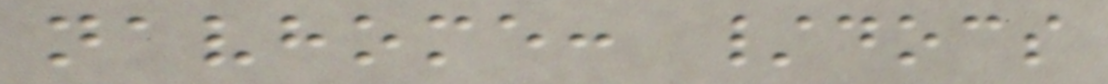navhome: /docs
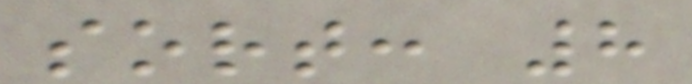sort: 8
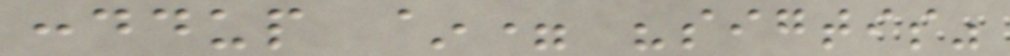:ddup ~= "sigtis"
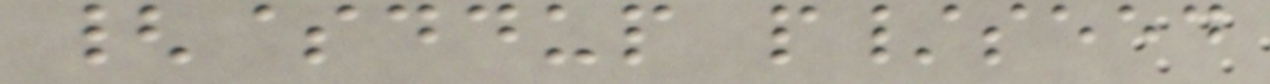{$ddup p/seed
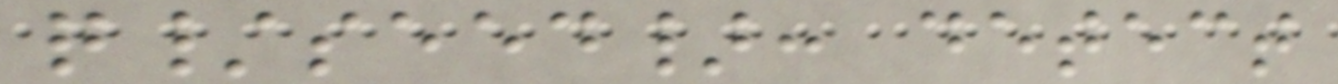q/seed}: detect
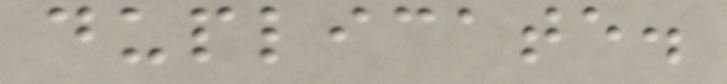duplicate.
